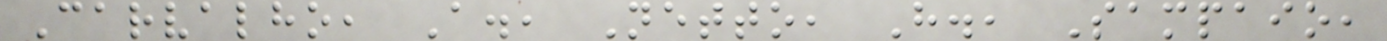Carvalho, A., Netto, H., Sampaio,
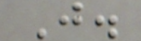J.
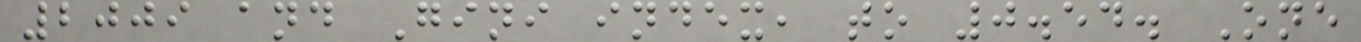2009 and Gini index, to 0.54. One
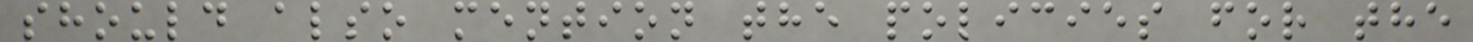should also mention the policies for the
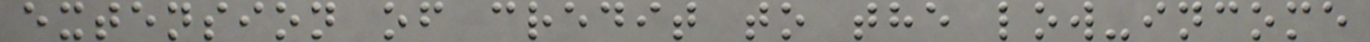extension of credit to the low-income
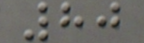80
